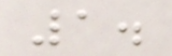1.
